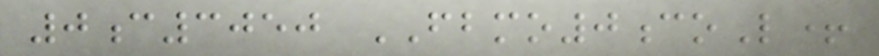0c3050 FBMO0coL+
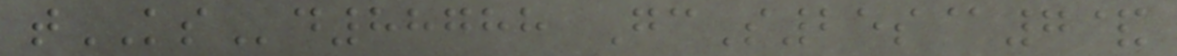tKSd88788 GcS25s@7&
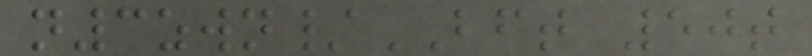n3zwn/BFT 50t
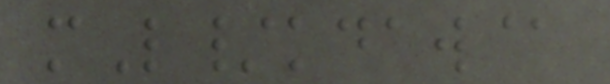mL/kdaw@
